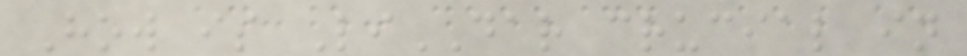How is LiDAR crucial in
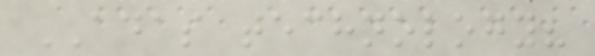ADAS technology?
